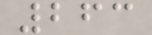263
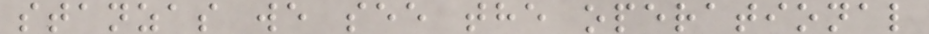stanzas we see the operational
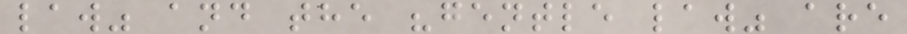law" and the "gentle law" are
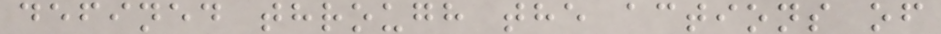defined through the actions of
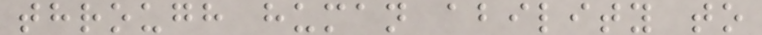through human ability to
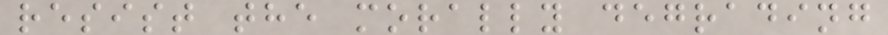resist the morally degrading
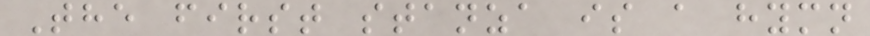The first stanza is a hymn
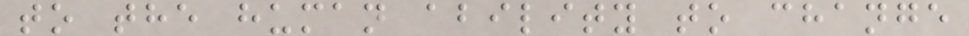to the human ability to change
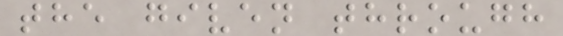the given through
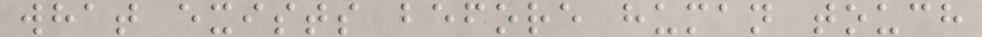what exists before human touch
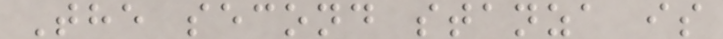The second stanza is
